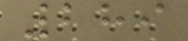289
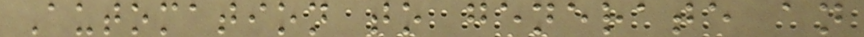Automation to generate an
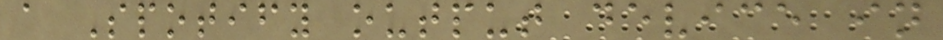a Spotify output device in
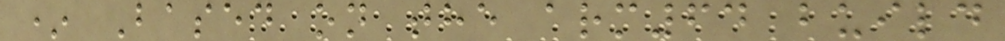* Based on the arm64 build
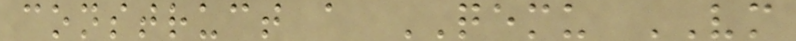construct a QEMU VM
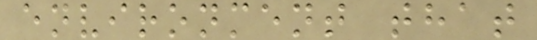environment that
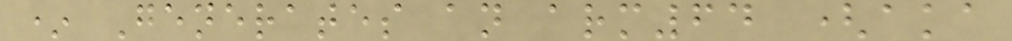* Generates an arm64 (aka
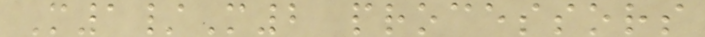M1/M2 processors
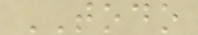TODO
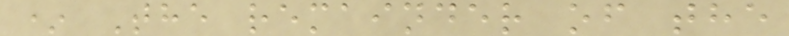* The remainder of the
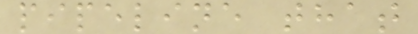pipeline that
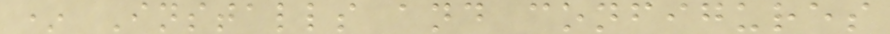* Installs and configures
